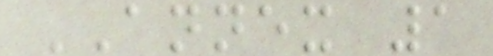ANNEX 1
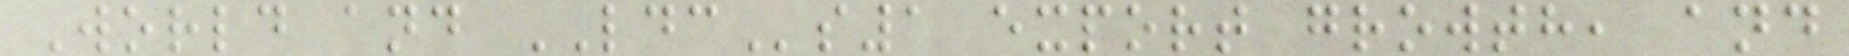World and LDCs1 export growth, and
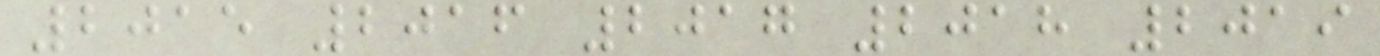2015 2016 2017 2018 2019
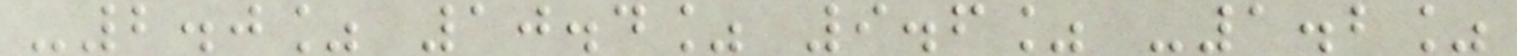-2.0% 10.4% 9.6% -1.2%
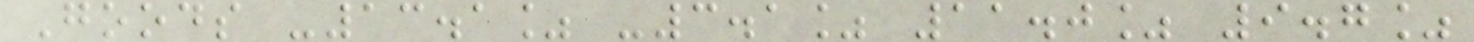Goods -13.1% -3.1% 11.0% 9.7%
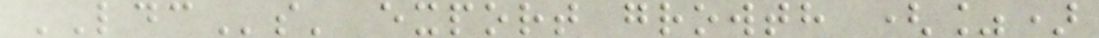LDCs' export growth (%)
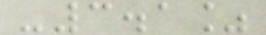-3.1%
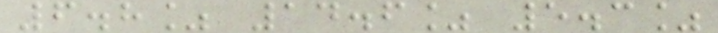6.8% 14.6% 5.3%
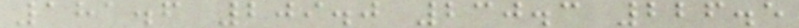181.6 209.0 230.3 226.5
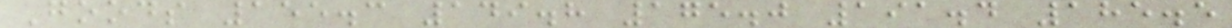Goods 155.3 149.8 175.0 191.4 185.5
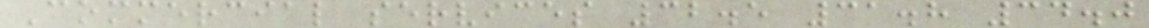Commercial services 32.5 31.8 34.0
